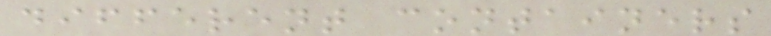different containers
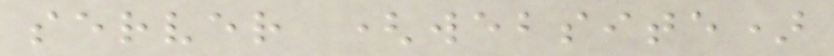server (website)
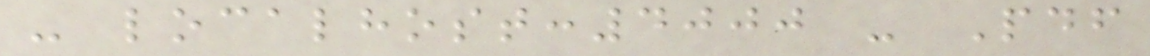- localhost:4000 - Pdf
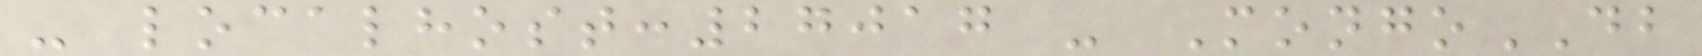- localhost:27017 - MongoDB
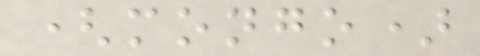(mongo)
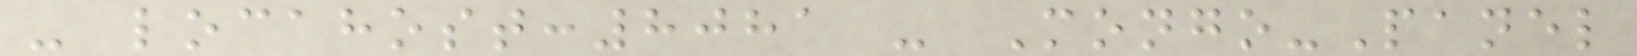- locahost:8081 - Mongo-Panel
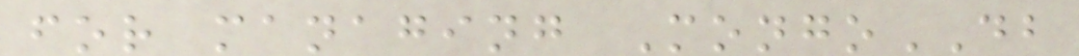for managing MongoDB
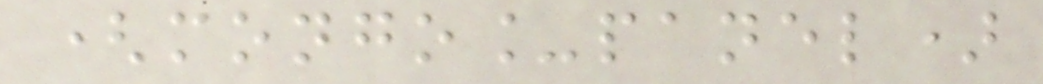(mongo_panel)
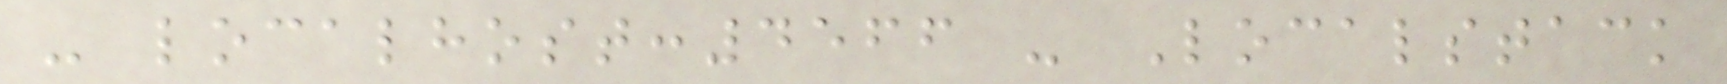- localhost:4566 - Localstack
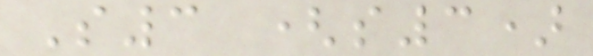S3 (s3)
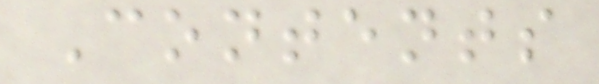Contents
